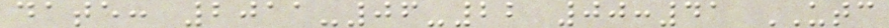date: 2011-06-22 00:41 UTC
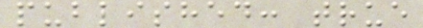published: true
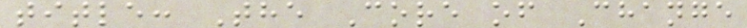title: The Core of Change
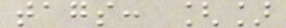tags: []
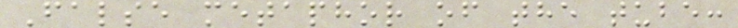False metaphor of the tube:
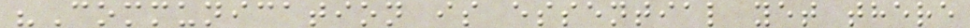"Communication is essential yet there
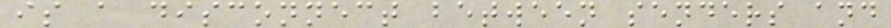is a disconnect between senders and
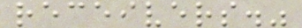receivers."
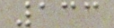133
